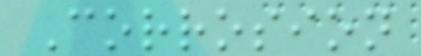Corrosion
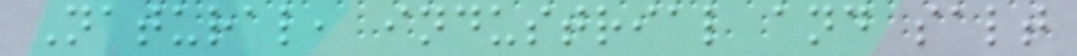Natural, industrial and salt
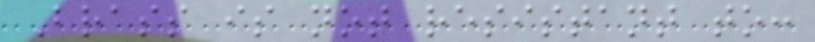Brass is not resistant to:
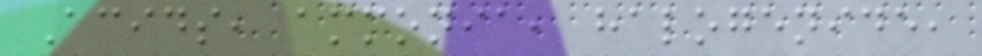Acids, ammonia, halogenide,
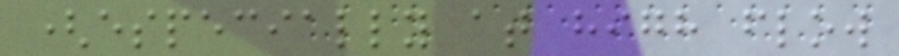(especially at high flow
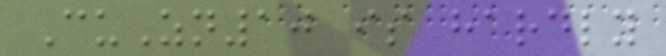CuZn10 is hardly
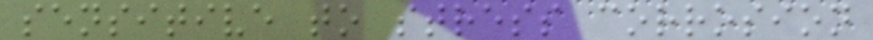sensitive to stress corrosion
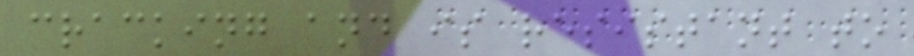cracking and is resistant to
